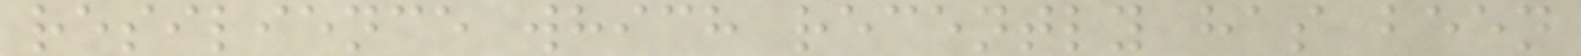resilience which recently has been
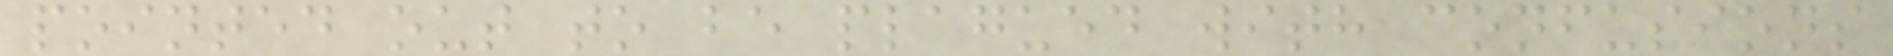pointed out to be plagued with confusions
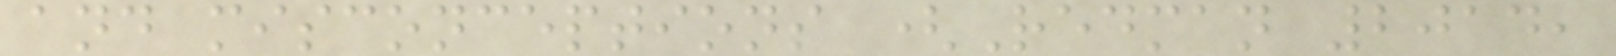and misconceptions (Redman 2014,
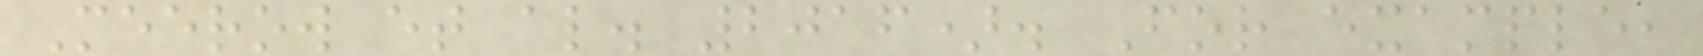Meerow et al. 2016). For example,
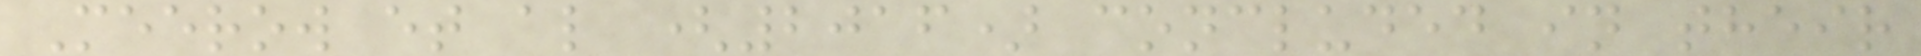Meerow et al (2016) concluded in their
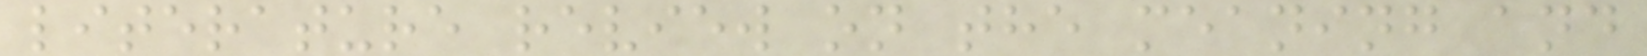literature review on the meaning and
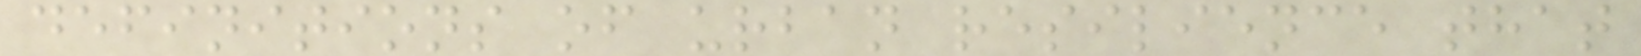definitions of urban resilience that
